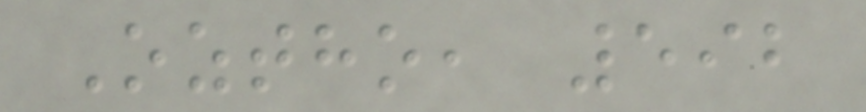Oztho, 592
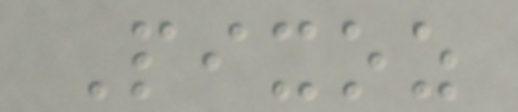Pixoz
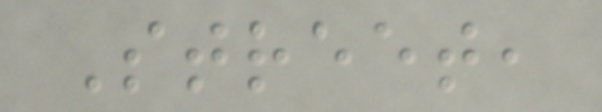Street,
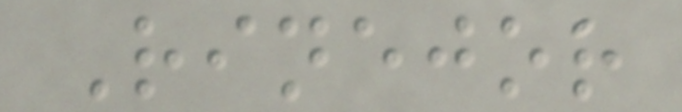Rinejor
